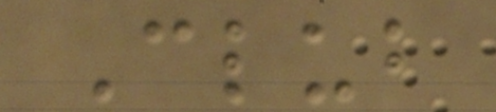Club
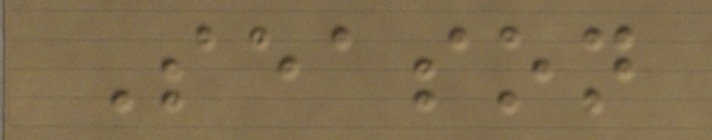Season
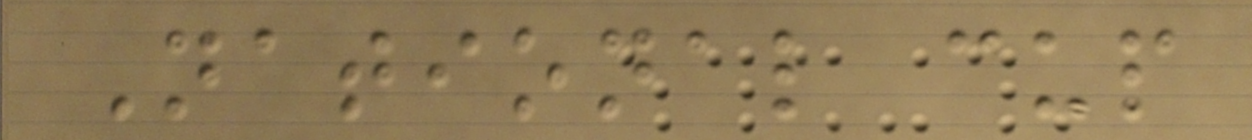National cup
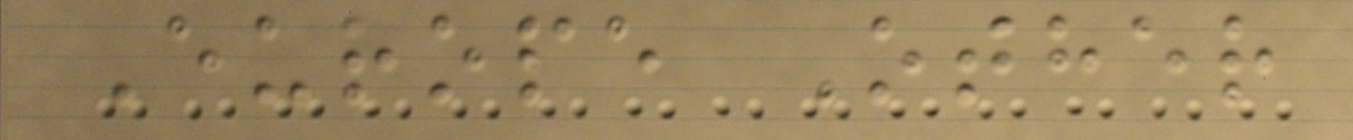Europe Other
